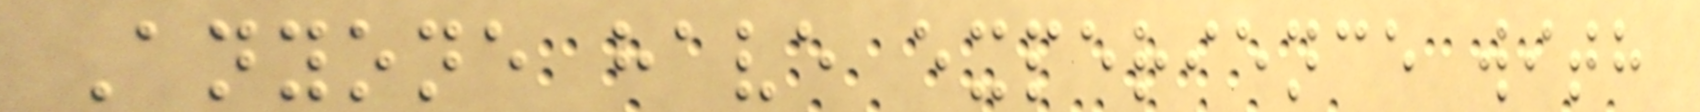Anyone have experience with
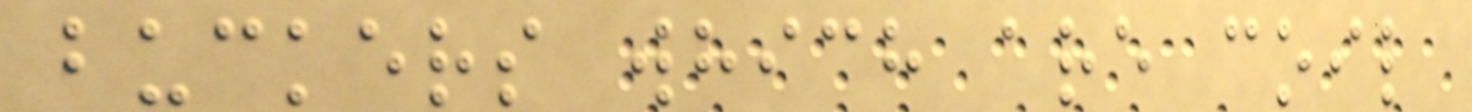buckers which are coil
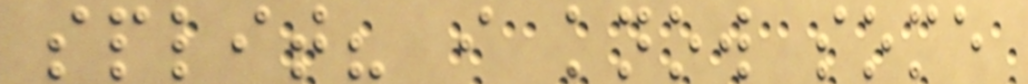split? i know some
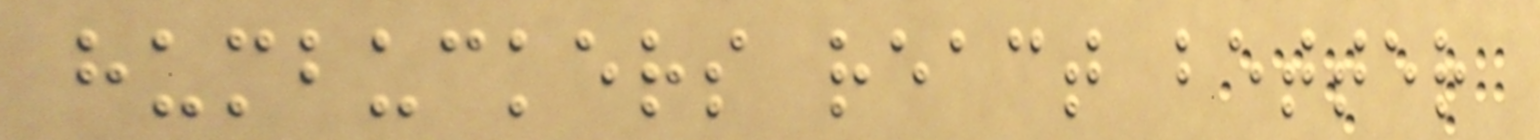humbuckers react better
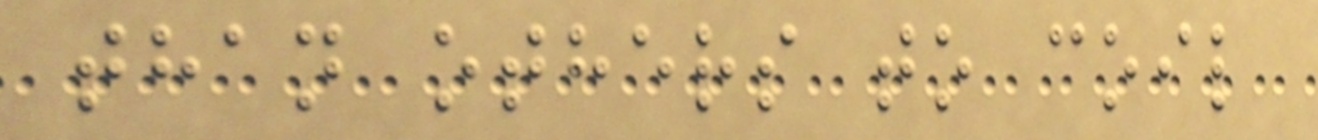than others to coil
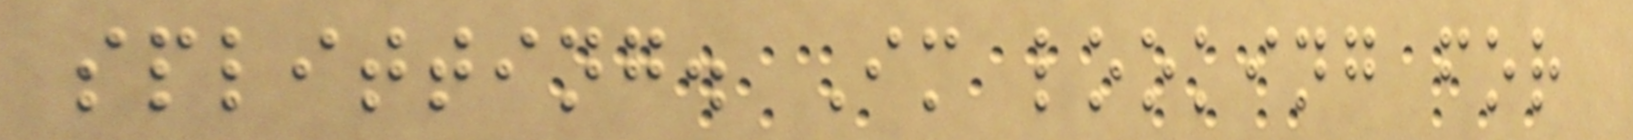splitting. Im looking for
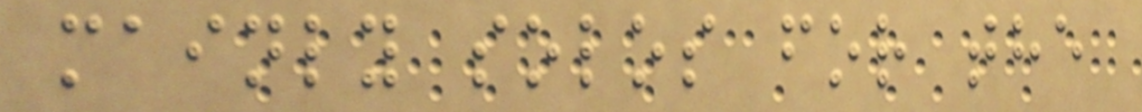mainly solos for the
